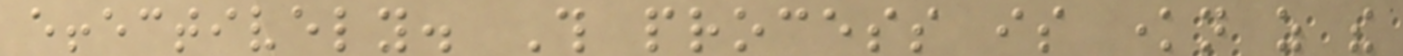effectively. This process is known as the
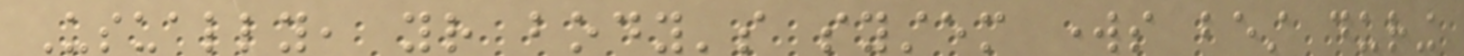Usually, your body's system works best during
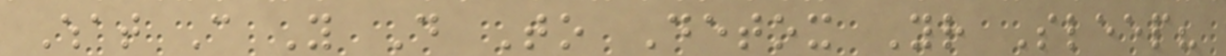What Can You Do To Detox Your Sleep?
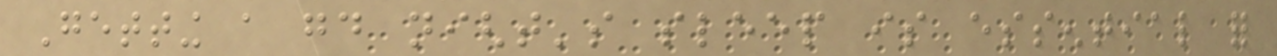Getting a good night's sleep is essential for
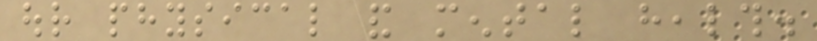our physical and mental health.
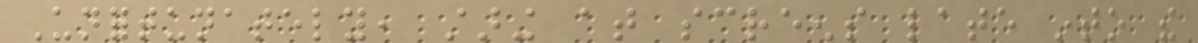Unfortunately, staring at screens late into the
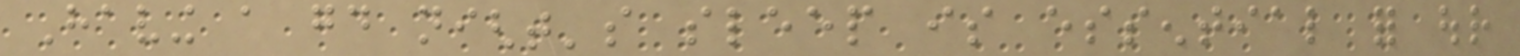Having a good night's sleep is essential for our
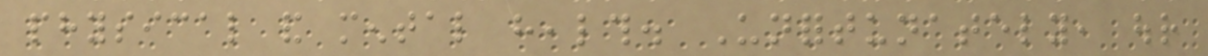physical and mental health. Unfortunately, our
